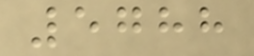5788
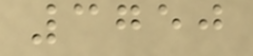3750
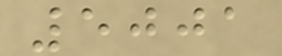5001
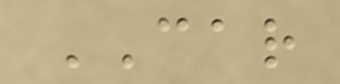CAR
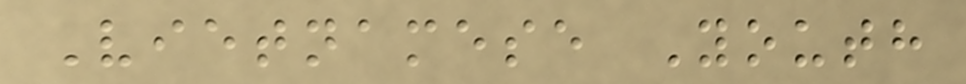Vietnamese Youth
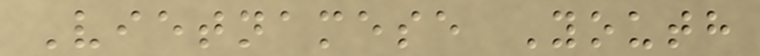Vietnamese Youth
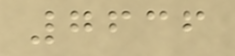7636
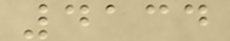4134
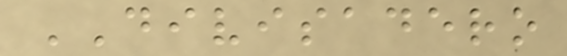DIVISADERO
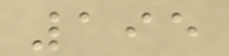195
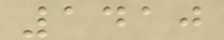1410
